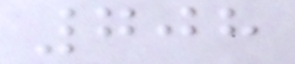708
